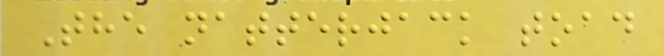The natterjack toad
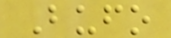Bufo
